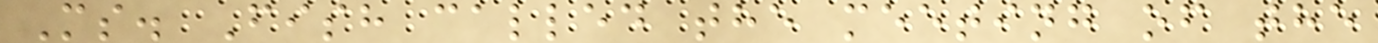Ms. Fish called the meeting of the
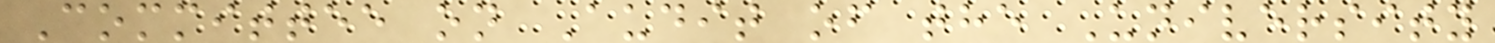Committee on Audit of the University
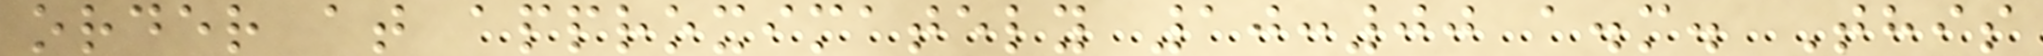order at approximately 10:00 a.m. This
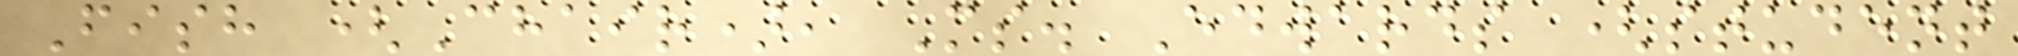Fish (Chair), Ms. Edwards (student
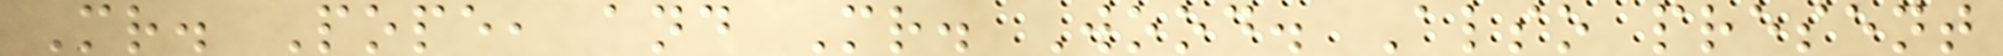Mr. Pope, and Mr. Wood. Also present
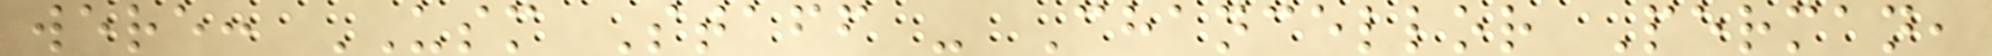were: USM Staff - Chancellor Perman,
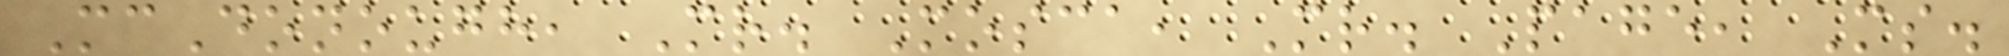McDonough, Mr. Mosca, Mr. Page, Ms.
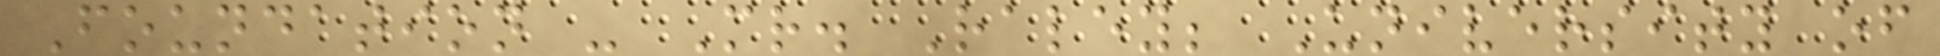Foundation - Mr. Raley; University of
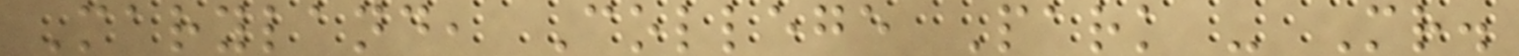Maryland, College Park - Mr.
